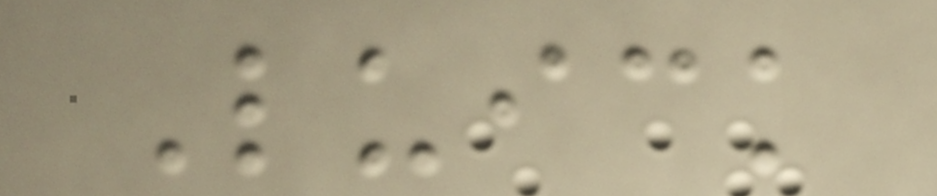Luick
